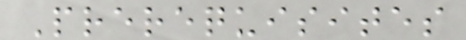Prerequisites
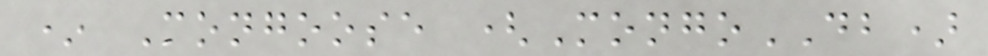* Mongoose (MongoDB)
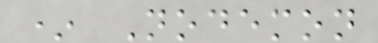* Nodemon
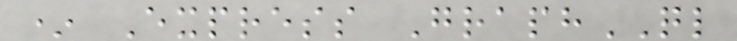* Express GraphQL
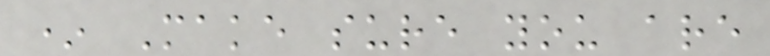* Make sure you are
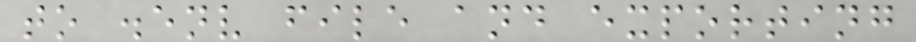to .env file and exporting
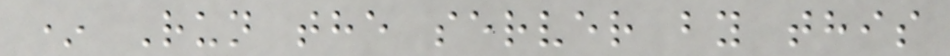* Run the server by this
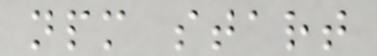npm start
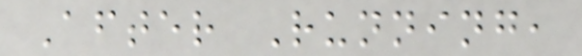After Running,
